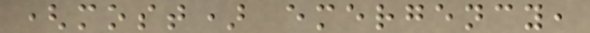(most) emergency,
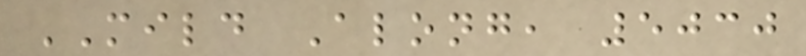MILD Along, 5030
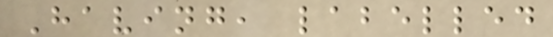Having, labelled
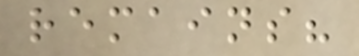remains?
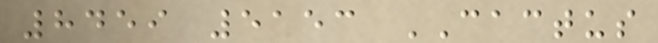8459 5153 CACTUS
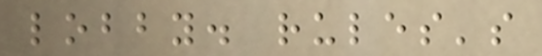lobby. rules's
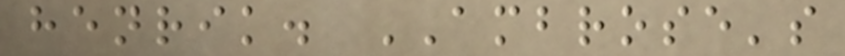henrik. AMBROSE's
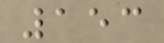153
